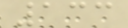133
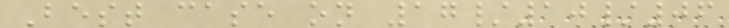Best case on 17/10/06
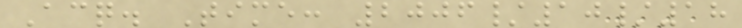Acq. Time: 2006/10/18
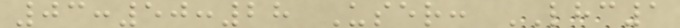03:50:28 User: LHC1
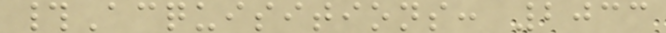#Acquisitions: 2033
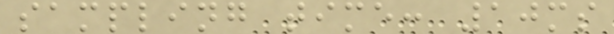sampling time: 10ms
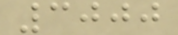3000
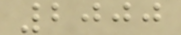2000
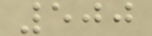500
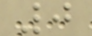0
